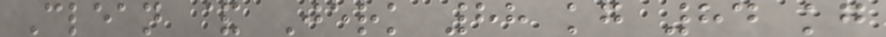Clean & Jerk 88 kg 84 kg
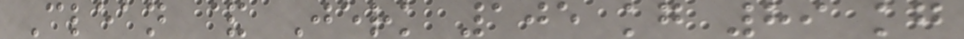Clean & Jerk 105 kg 89 kg
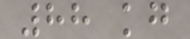88 kg
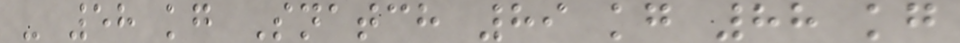- 58 kg Snatch 89 kg 88 kg
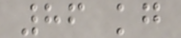86 kg
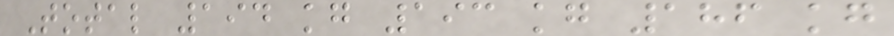Total 194 kg 193 kg 186 kg
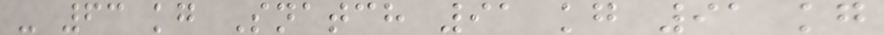- 63 kg Snatch 91 kg 91 kg
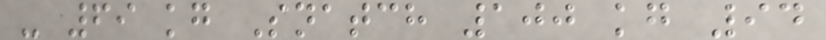- 69 kg Snatch 100 kg 94
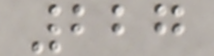227
